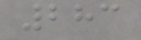283
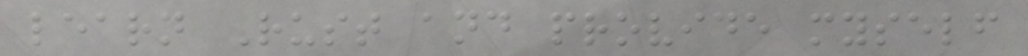learn Rust and provide myself
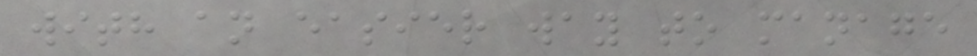with an easier way to manage
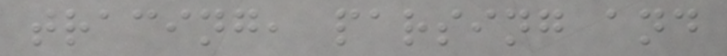tracing, parsing and
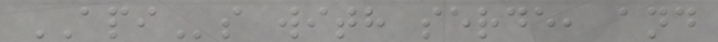APIs with serde, and
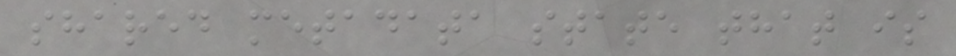shared metadata state that is
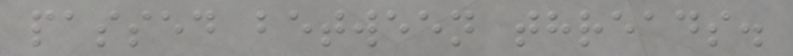passed between threads.
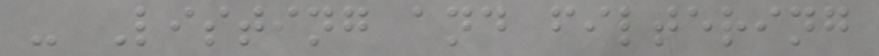- Listing and filtering
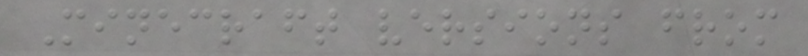Minecraft versions from
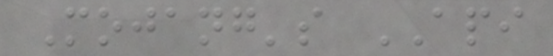Mojang's API
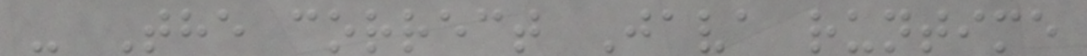- The correct Java runtime
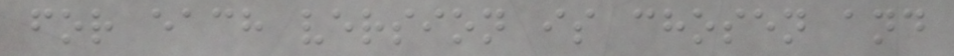for each version is chosen and
